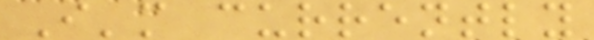I'm currently
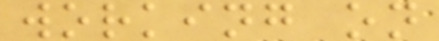working on
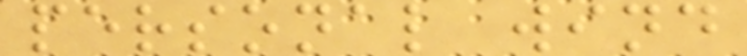personal wind
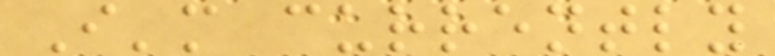I'm currently
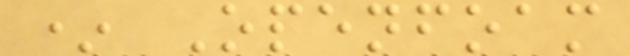* Openfoam
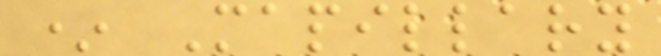* Mapillary
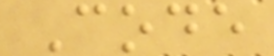Code
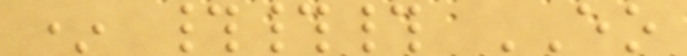* ### EO
